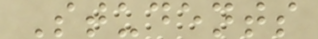Students
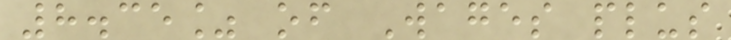8.35% of Wages plus
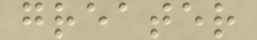greater
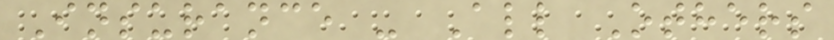Insurance - All Others
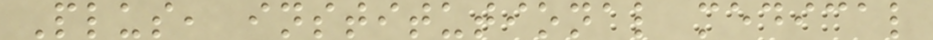Plus, institutional medical
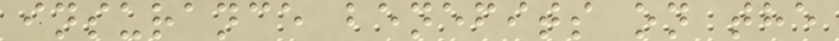insurance benefits on the
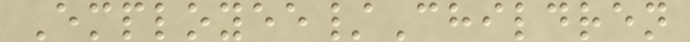Employee/Children
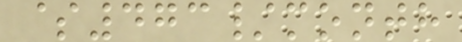$473/month
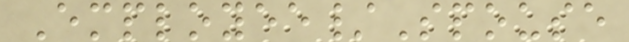Employee/Spouse
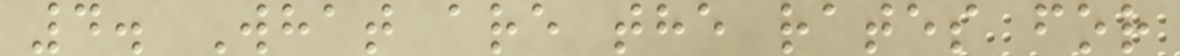4. What are the rates for
